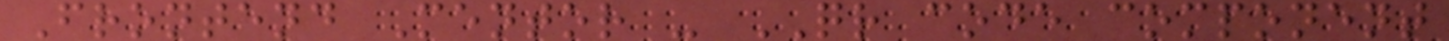Frontend Mentor - QR code component
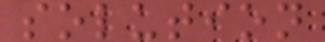solution
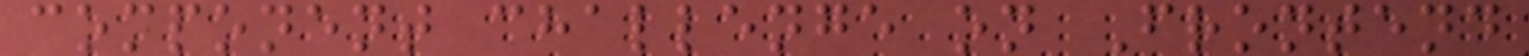component challenge on Frontend
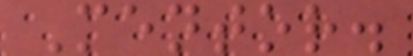Mentor.
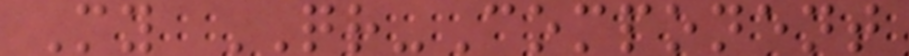My QR-Component
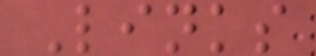Links
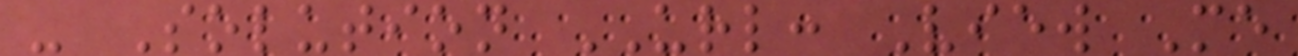- Solution URL: View Me
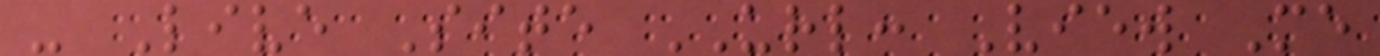- Live Site URL: View Me
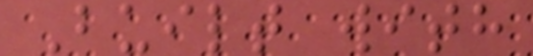Built with
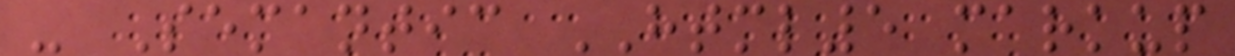- Semantic HTML5 markup
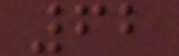62
